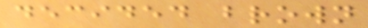decided brown
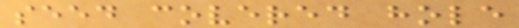seed covered hole
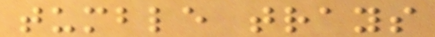tumble trays
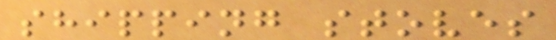shipping stoves
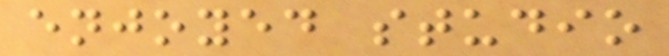enjoyed studio
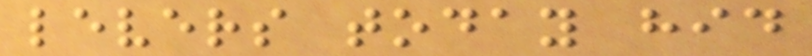levers today hid
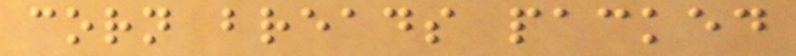corn breads packed
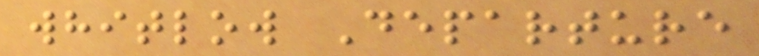whitlow Departure
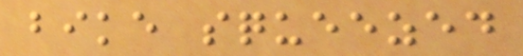bike squeezed
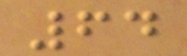64
